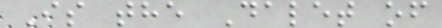Is the Dalet of
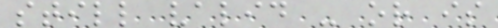still valid - or is
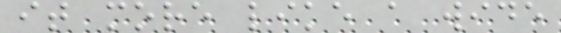it more like a wide
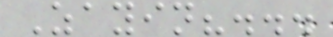Zayin?...
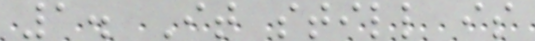1. It still is
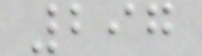297
